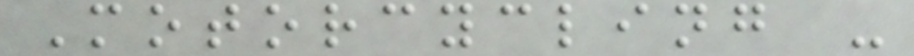Motorcycling -
